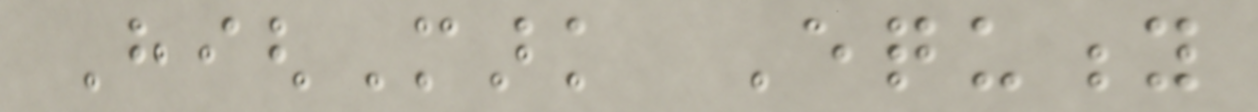HighMark Equity
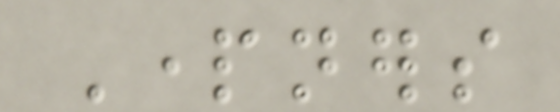Partners
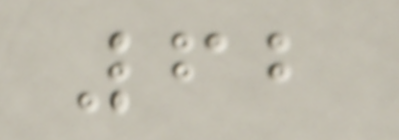62
